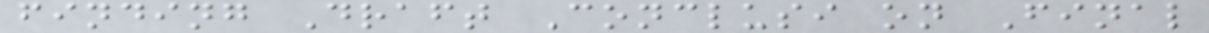finding Draft Conclusi on Final
